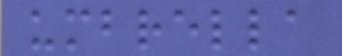umbrella
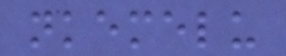nkemelu
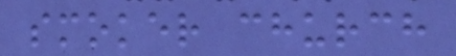smoker church
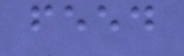feed
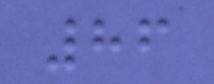86
